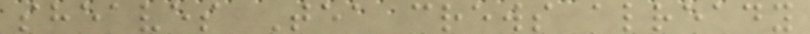sheaves Tea crews already
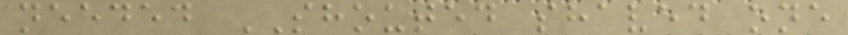needed SHOUTED shaved one
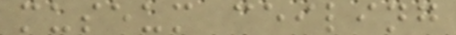museum ceiling
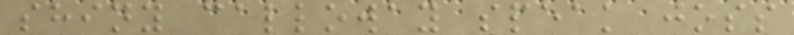shiny calloway speak joss
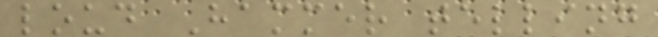loud Hammer telling
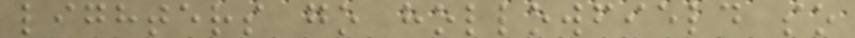lighters go hollowfield so
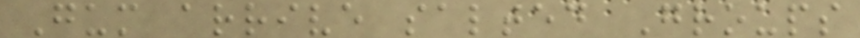Gum arrive salted Groups
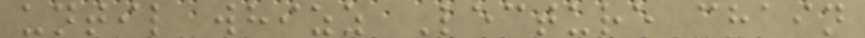until whizz Lecture chain
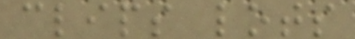clips lots
